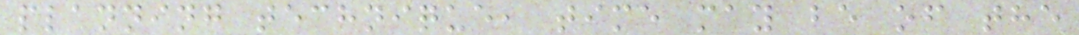planning technique, time may be of the
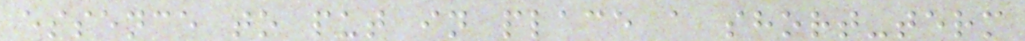essence to put in place a short-term
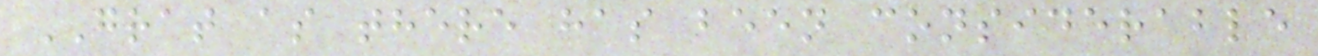GRAT as there has been considerable
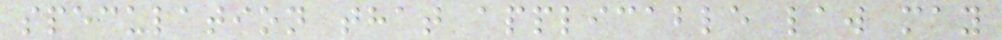speculation that applicable law may
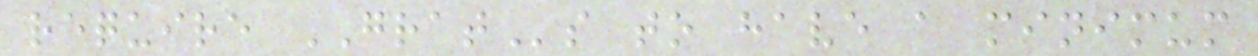require GRATs to have a minimum
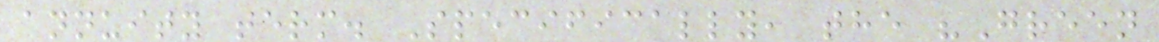annuity term. Specifically, the "Green
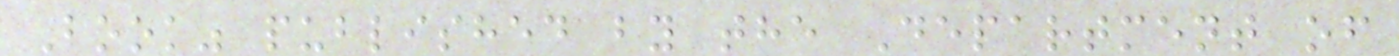Book" published by the Department of
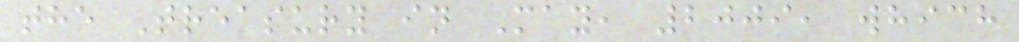the Treasury in May, 2009, which
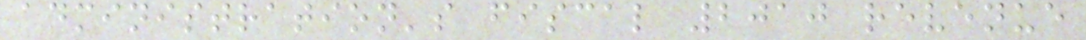administration's fiscal 2010 revenue
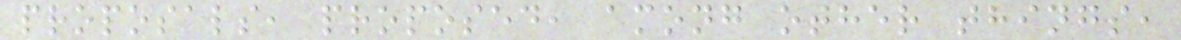proposals, proposed, among other things,
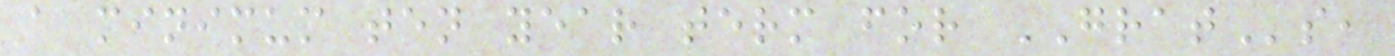a minimum ten year term for GRATs,
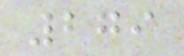279
